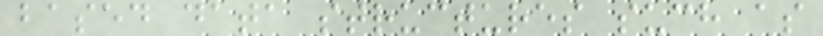based data structures such as
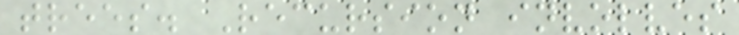trees. Recursion involves
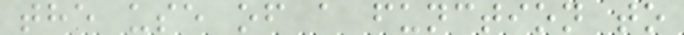the use of a function to
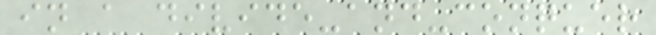in a divide-and-conquer
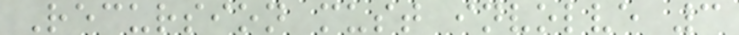Recursion must involve 3
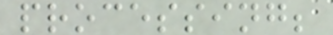processing;
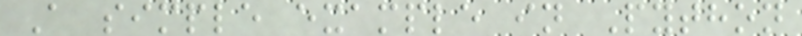A simple example in Python
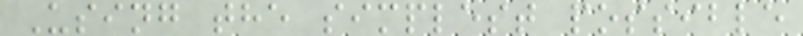Using the simplest possible
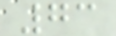73
